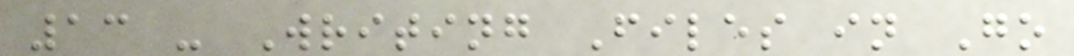13 - Writing Files in Go
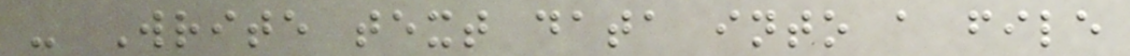- Write text data into a file
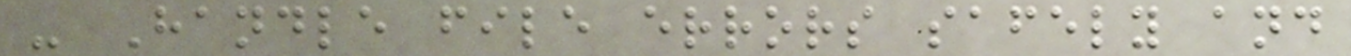- Handle file errors safely and
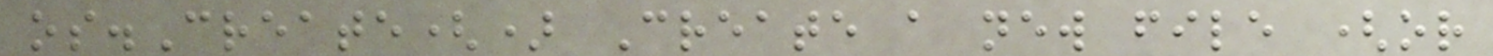os.Create() Create a new file (or
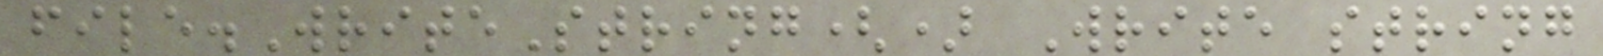file.WriteString() Write string
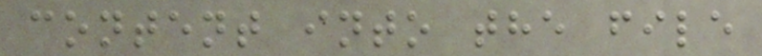content into the file
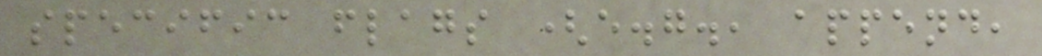specific flags (e.g., append,
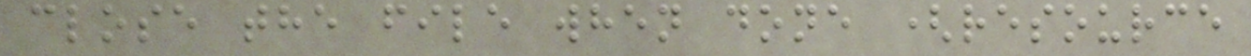close the file when done (resource
